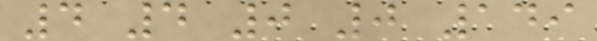4 4 0 0 149
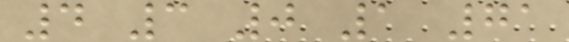4 3 0 1 71
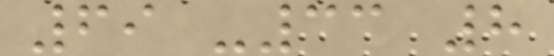69 -33 8
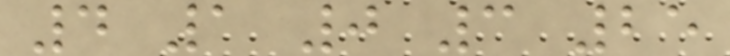4 1 0 3 25
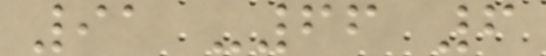91 -66 6
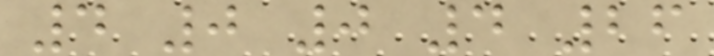4 0 0 4 26
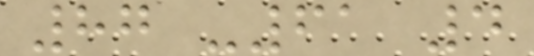87 -61 4
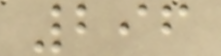296
